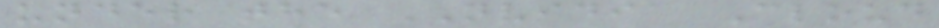under the NVIDIA Cloud
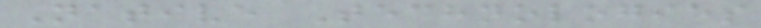Native Technologies
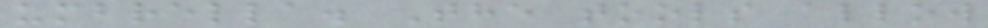umbrella. The tools allow
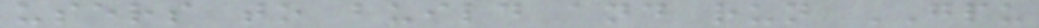users to build and run GPU
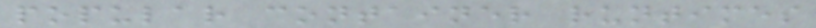popular container runtimes
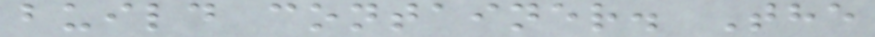build container. The
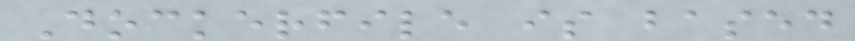Dockerfile is based
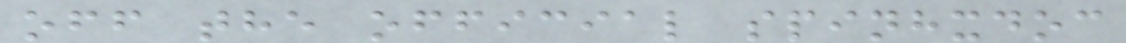off the official spinhxdoc
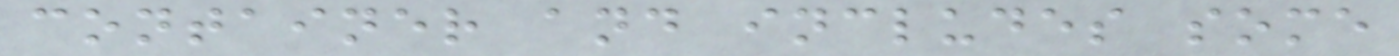container and includes some
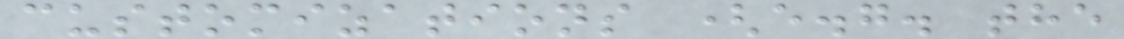customizations (e.g. the
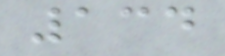134
